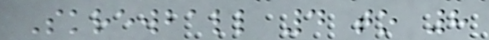Skrewball 4 to 8
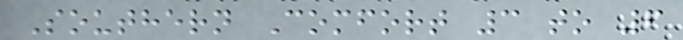Southern Comfort 3 to 6
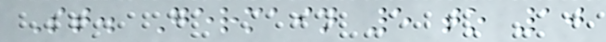St. Germain 5 to 10
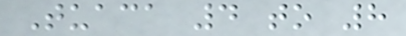Tuaca 4 to 8
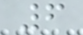6
